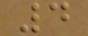4
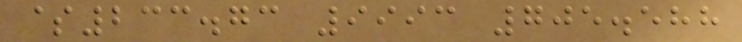$233.73 9993 705.588
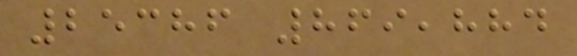25386 869,884
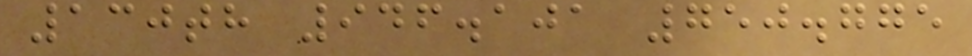130th 946.101 750.775
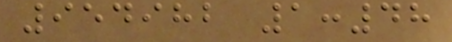954982 1:48
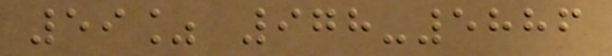59% 978-5886
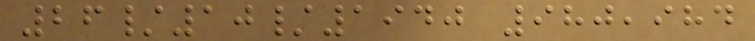26/10/1940 980,984
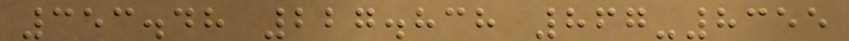353.48 227.838 867-8355
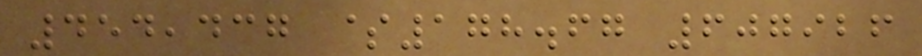454,437 $178.67 607926
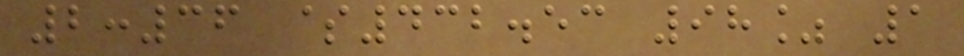2:36 $432.53 98% 1
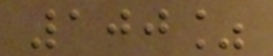100%
